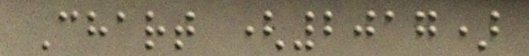Chart (2017)
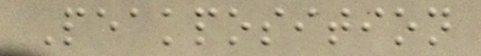Peakposition
